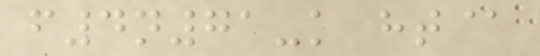f4n71-k ht@
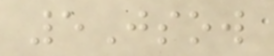5Jsow
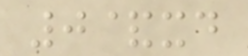0&xd
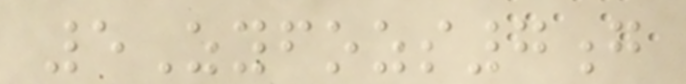5Zyfozs7g
